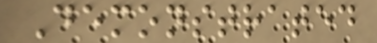Demonstrated
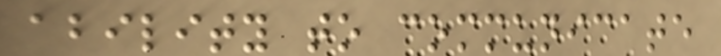ability to communicate
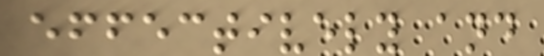effectively and
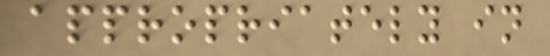appropriately in
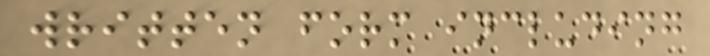written form including
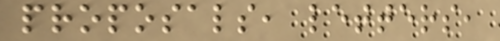proposals, letters,
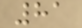81
